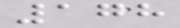178
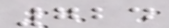724
